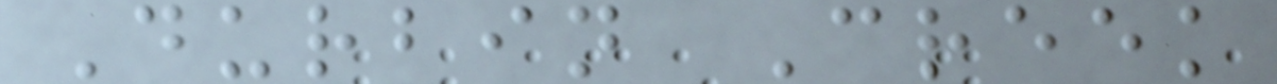Durbin Creek
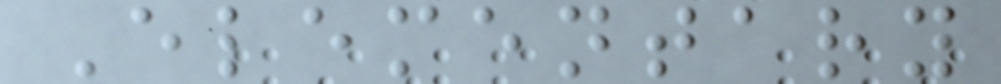Elementary
